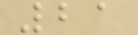21
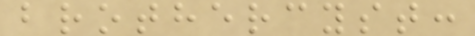brothercyst:
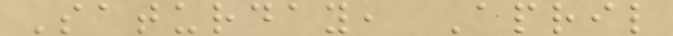Saturday, April
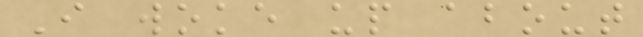I woke up about
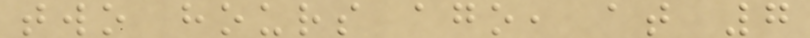two hours ago, at 7
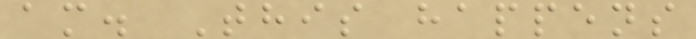am. This happens
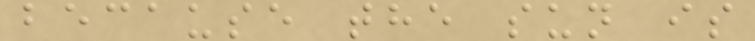because the sun is
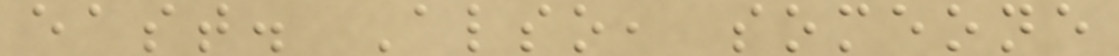east. Also, someone
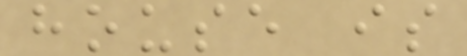house is
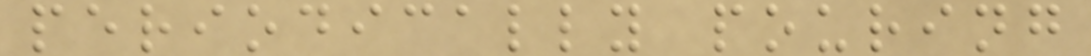periodically pouring
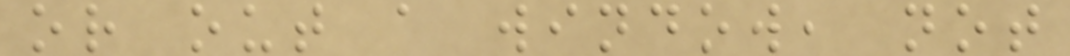or out a window, not
